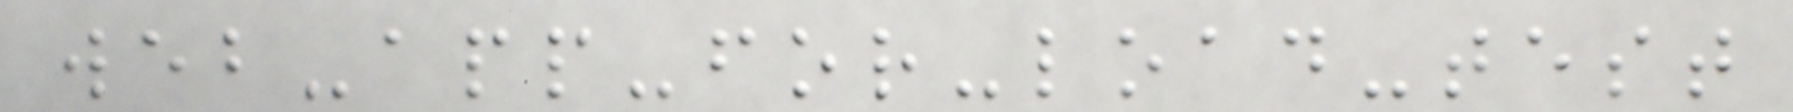web-app-for-load-test
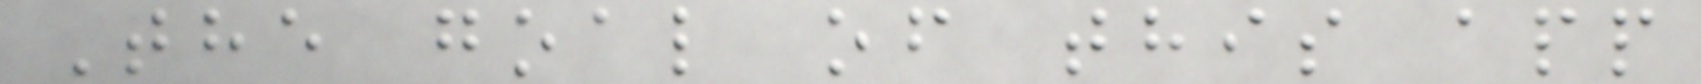The goal of this app
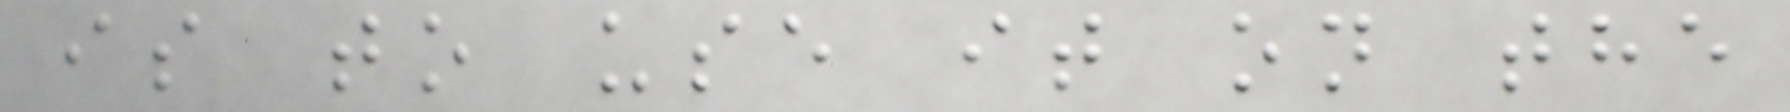is to use it on the
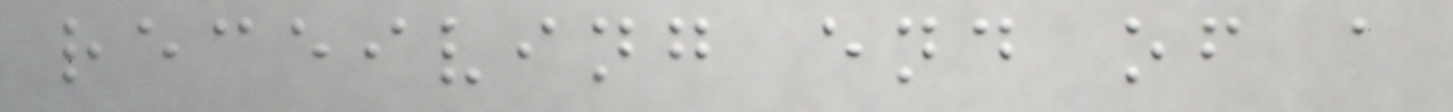receiving end of a
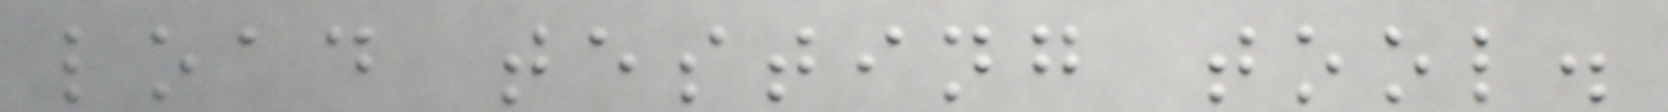load testing tool.
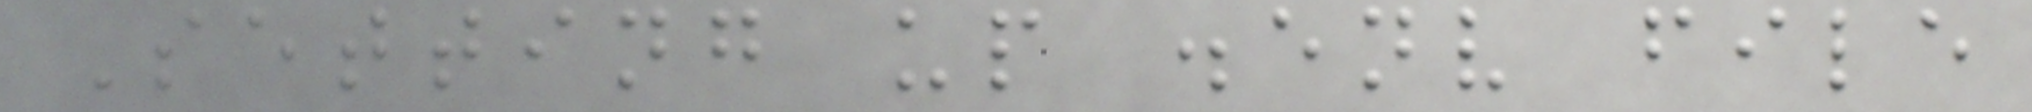Setting up .env file
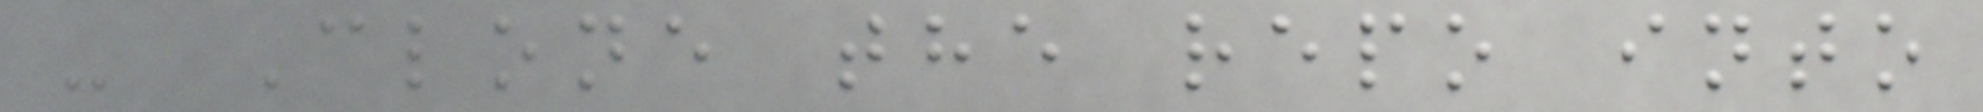- Clone the repo into
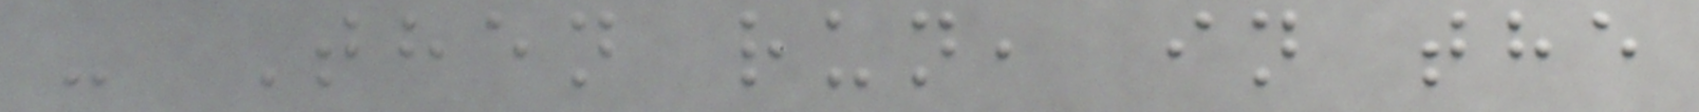- Then run, in the
